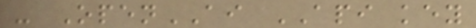- OpenAI API key
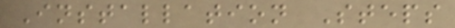Installation Steps
